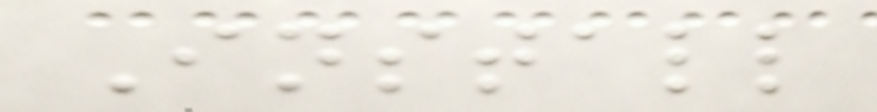Install
